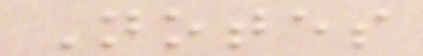Notes
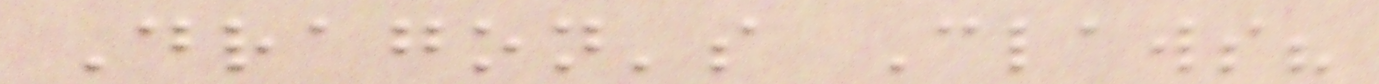Dragon's Claws?
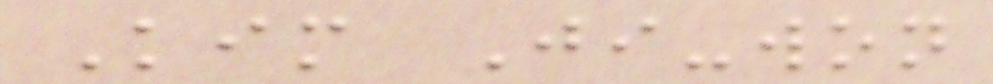Kim Ji-won
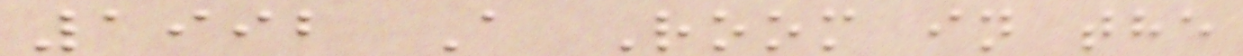1992 A Room in the
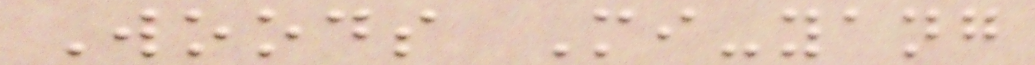Woods Mi-yang
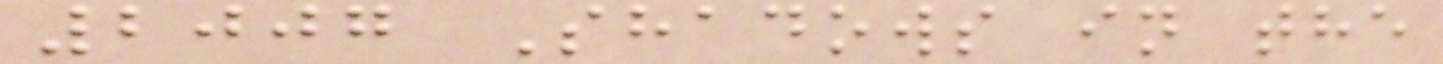2007 Shadows in the
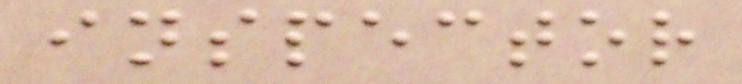inspector
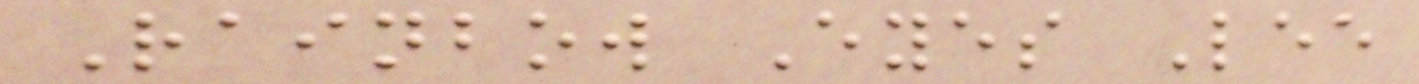Rainbow Eyes Lee
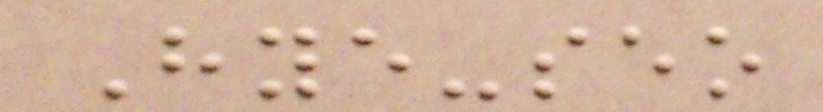Hye-seo
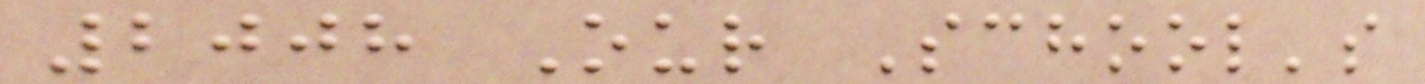2008 Our School's
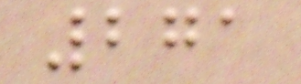271
